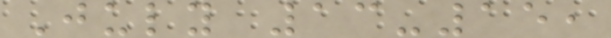July 13-15,
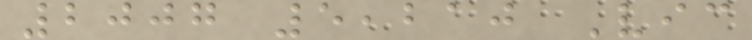2007 5,210 Vic
